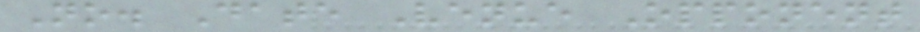No. Date Venue Opponent
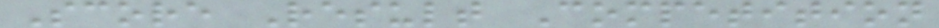Score Result Competition
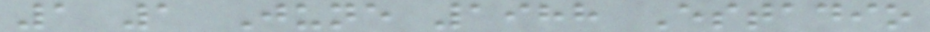1 1 June 1988 Estadio
